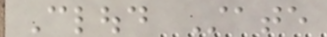Cloud State
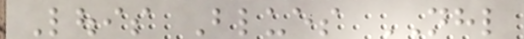Louis Blues NHL
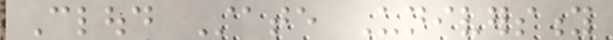Cloud State University
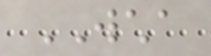WCHA
